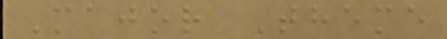Major Theme
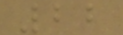22
